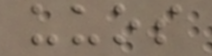uuos
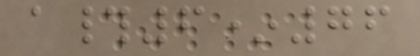a#6*76
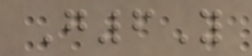G6Y
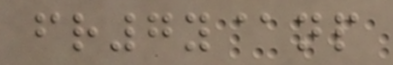fr7y@np
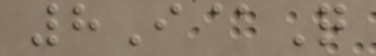8I@Q
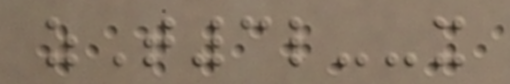zT3l--x
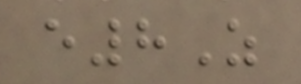e8Z
